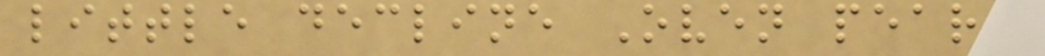little decline Oven pears
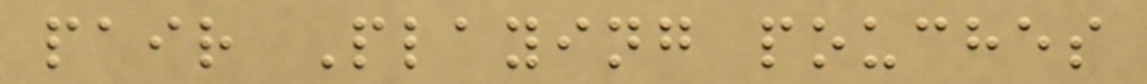pair Playing pouches
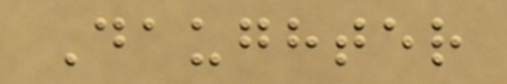Daughter
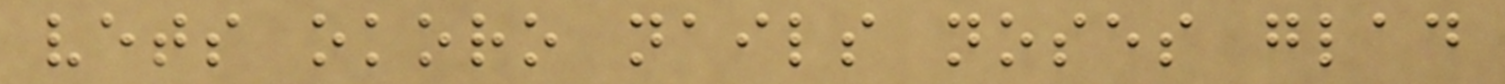vets okoro nails noses glad
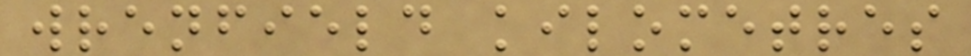wrenfield kilometres
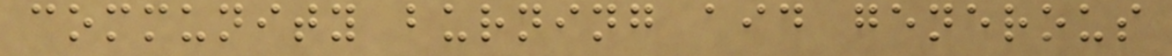community burning aid generous
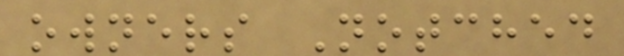owners Notched
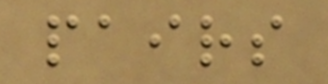pairs
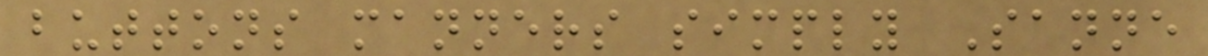buttons manners simply Sanne
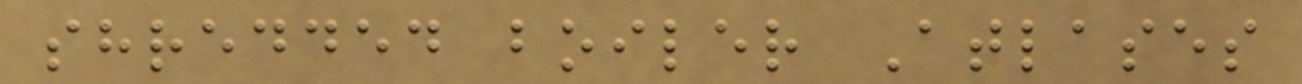shredded boiler Atlases
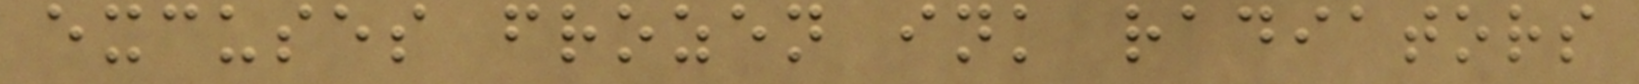excuses frozen ink radiators
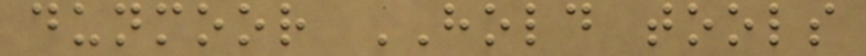dunmoor HOLD tools
